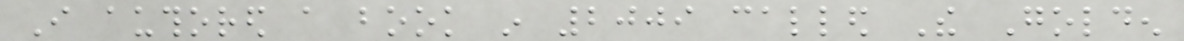I authored a book in 2009 called The Golden
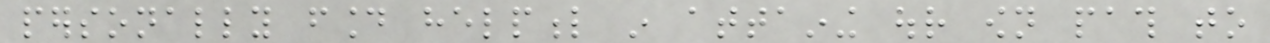personally found helpful in attaining our own path to
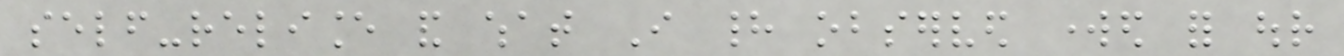self-reliance and what I had observed worked for our
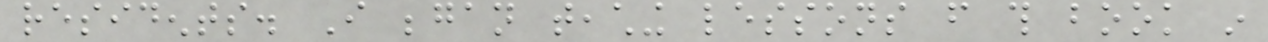residents. I began teaching lessons from this book in
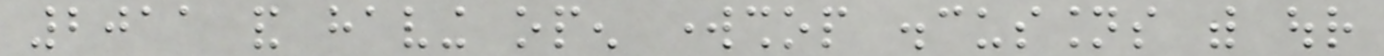2011 and having open workshop discussions with our
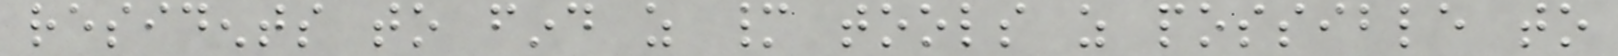residents to find as many tools as possible to
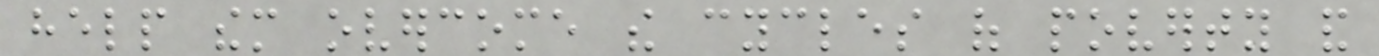help them overcome the cycles of poverty and
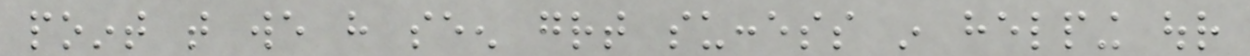point that we have seen great success in helping our
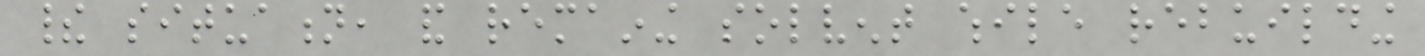their situation, and remaining solvent while rebuilding
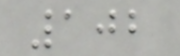102
